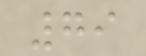79
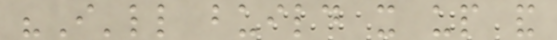"I'll build it up and
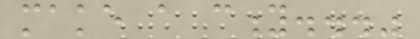make a city..."
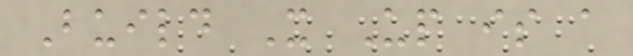Build It Up is a
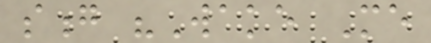song "Wake Me
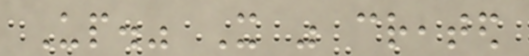Up." It was created
